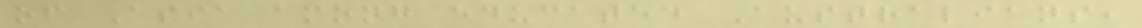of Asia among educated Australians,
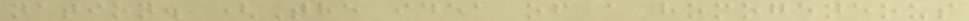nation. (The idea of a homogeneous
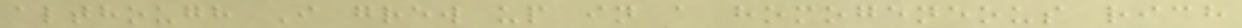although I grew up in a homogeneous rich
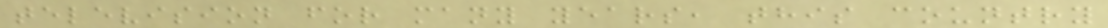television for many years, this country
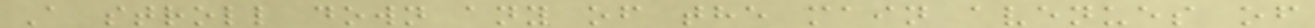A stroll down any of the main avenues of
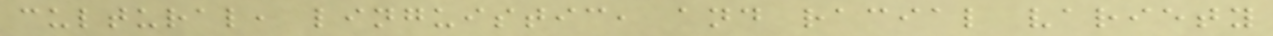cultural, linguistic, and racial variety
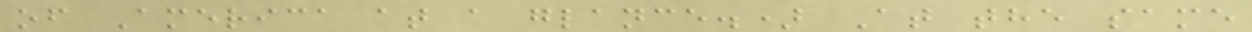of America at a glance.) At the same
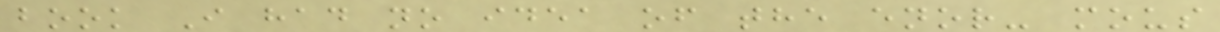book I had no idea of the enor- mous
